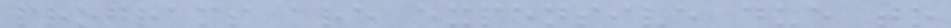programs are expensive due to
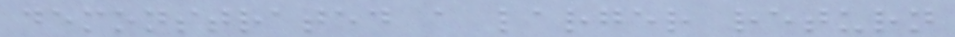demonstrated a larger return
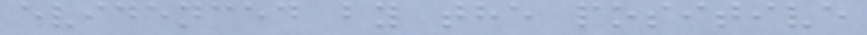evidenced by the positive
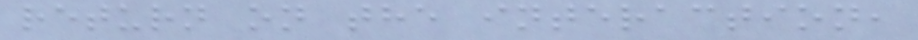return on the interaction,
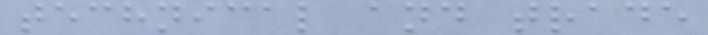technical and trade
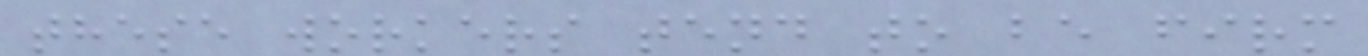these workers tend to be firm
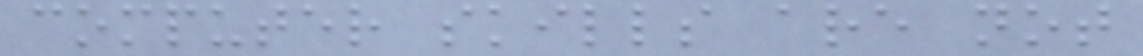computer skills are not
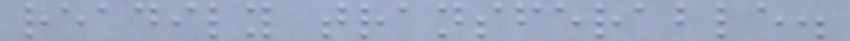readily transferable.
